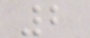2
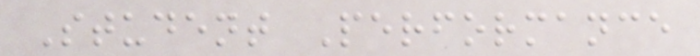Student Performance
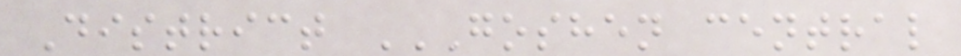District GOSHEN CENTRAL
